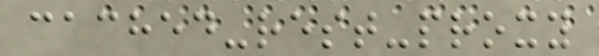cached-rest-proxy
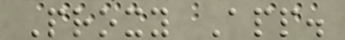Proxy App.
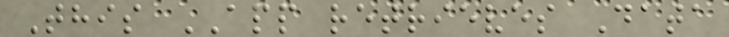This APP retrieves Data
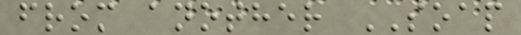from another SOAP
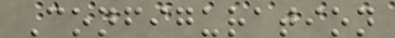Configuration
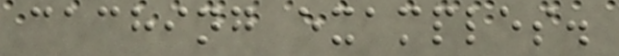caching examples.
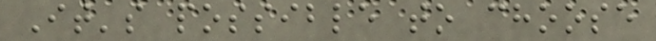It's possible to choose
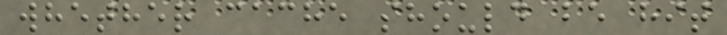whether cache should be hit
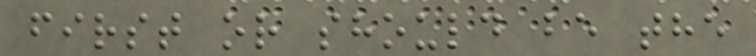first or should be the
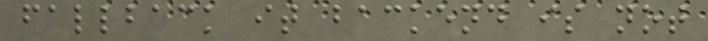fallback it backend is not
